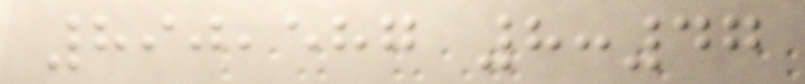890,587 8:47
